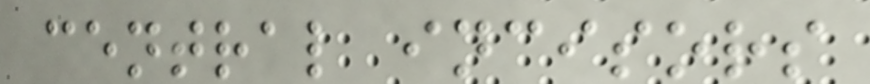central incisors
